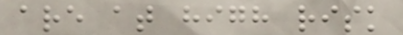are at high risk
